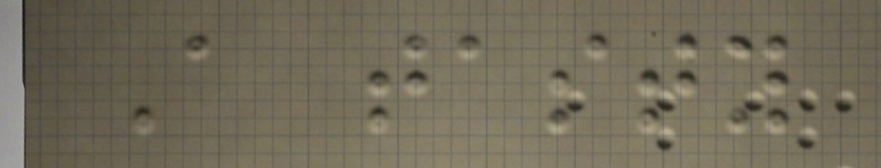A tasty
